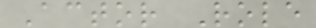Actor Role
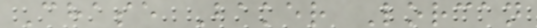Chase Baker Lorcan
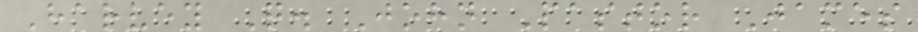Harvey Q. John Pastor James
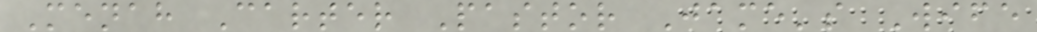Menah Carter Pastor Jame's Wife
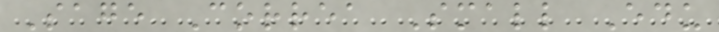Sage Correa Small Edu
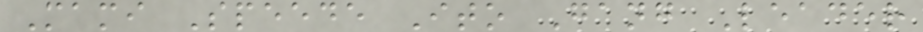Mami Speede Ito Gang Leader
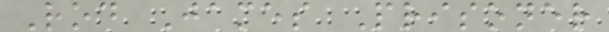Rod James Prisoner
